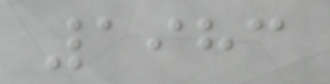1983
